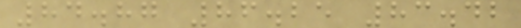84.87 86.25 83.42
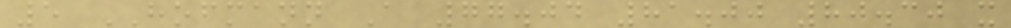5 HOFMANN A 77.04 81.00 80.30 x
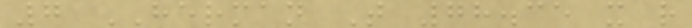7 HERMAN T 78.35 x r
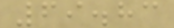69.83
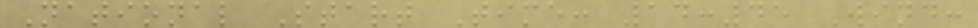National Start Time: 14:45 Wind:
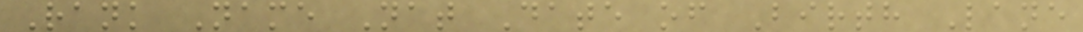Rank Name Nat Date of Birth Lane
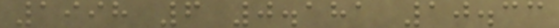1998 6 0.181 10.33
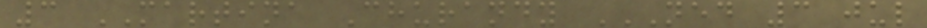3 MARTINA Churandy NED 3 JUL
